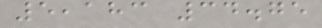5,183 34.75
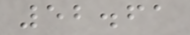52.61
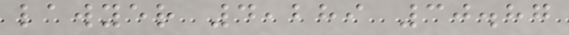lawyer 4,289 30.87
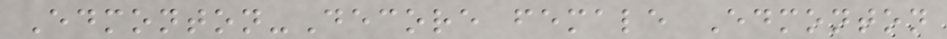Edmonton-Decore female Edmonton
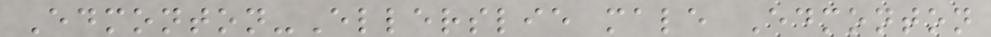Edmonton-Ellerslie male Edmonton
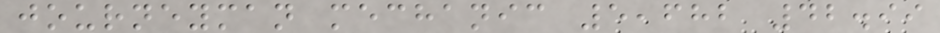journeyman mechanic 5,682 42.99
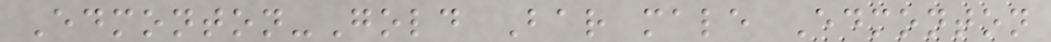Edmonton-Gold Bar male Edmonton
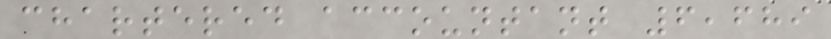chartered accountant 6,689
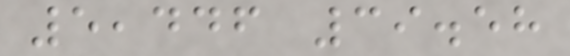5,446 39.58
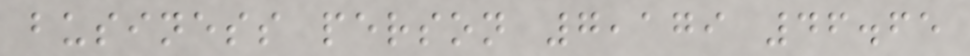business person 7,179 46.65
